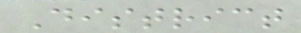District
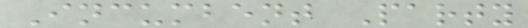Incumbent Party
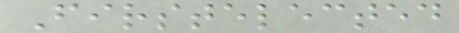Firstelected
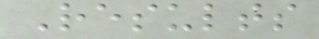Results
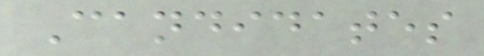Candidates
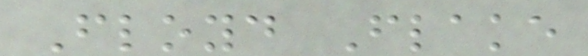Floyd Flake
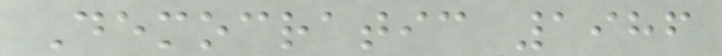Democratic 1986
